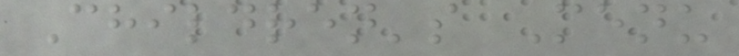Children's Menu
